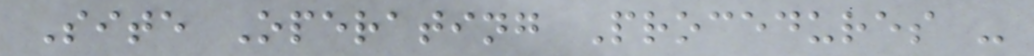Site Operating Procedures -
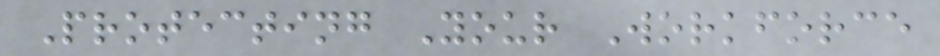Protecting Your Workforce
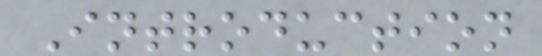Introduction
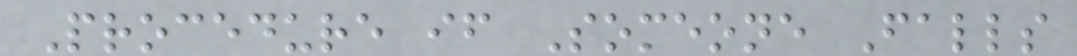Procedure if Someone Falls
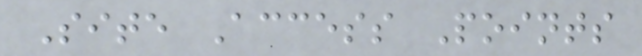Site Access Points
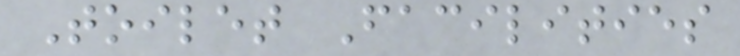Toilet Facilities
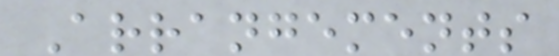Arrangements
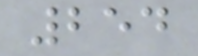254
